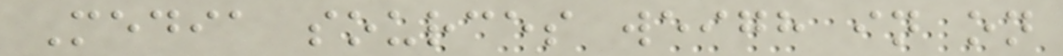Media sources weigh in on
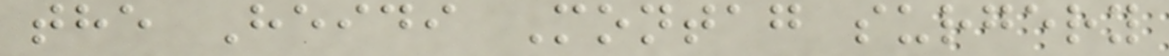the Heidi Montag surgery
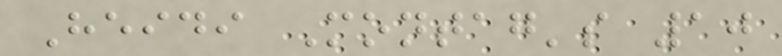Heidi Montag's 10
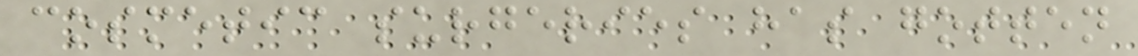cosmetic surgeries has gotten
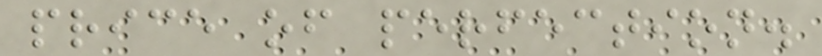price of perfection.
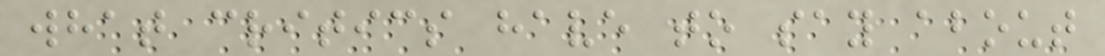what critics have to say about
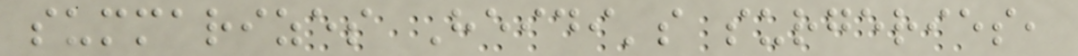summarizes Heidi's surgeries,
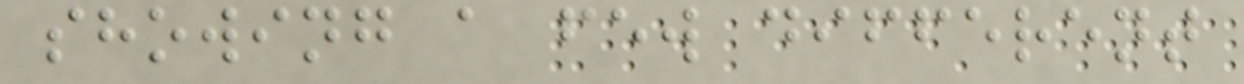showing a few different
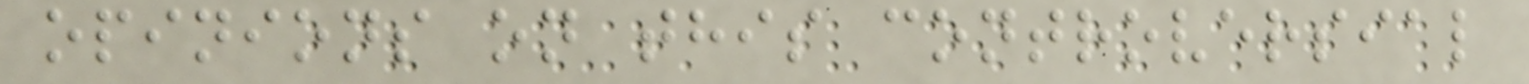opinions on this controversial
